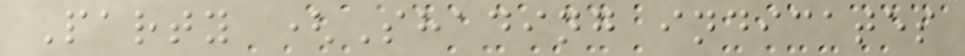Party (Shading indicates
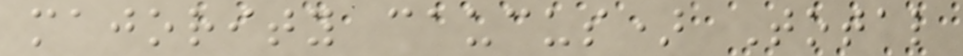majority caucus) Total
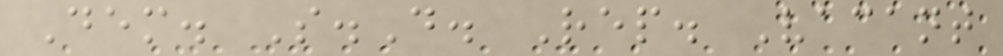Dem. S.D. Rep. Vacant
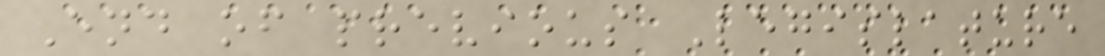End of previous Legislature
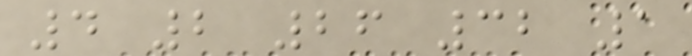4 2 26 32 1
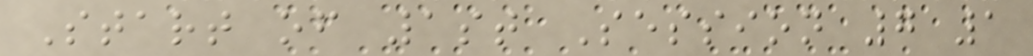Start of 1st Session 7 1
